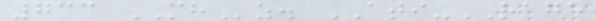733 MHz. ATI-RAGE
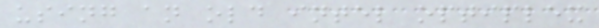using an old intel optiplex
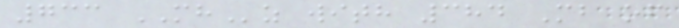733 MHz with 384 Mb of
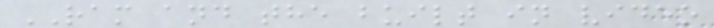RAM and the built in video
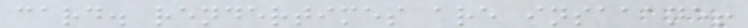card. rendertimes are insaaane!
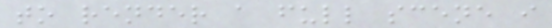to render a full scene i
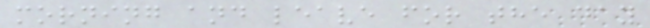morning and leave for the day
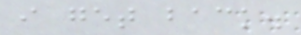i get back.
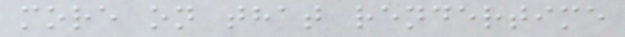more on that rendertime
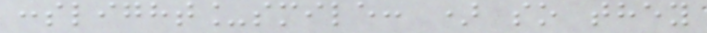:slight_smile: ) so they
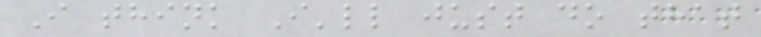I think I'll just do that
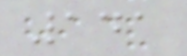141
